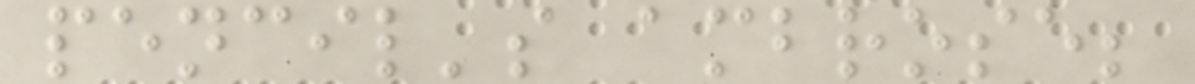pencil's ambrose;
